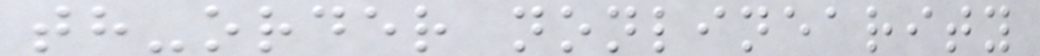th-order nonlinearity
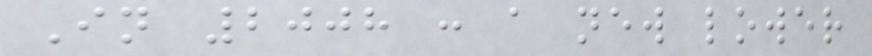In 2008 : a new lower
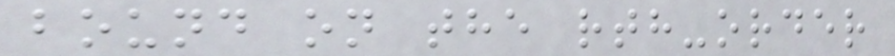bound on the rth-order
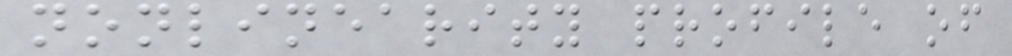nonlinearity profile of
